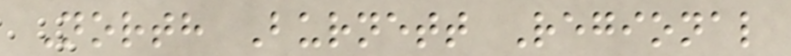North Burnett Regional
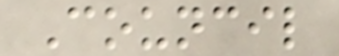Council
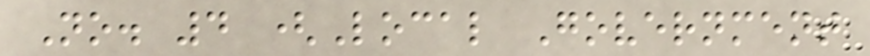No. 4 (Local Government
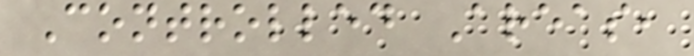Controlled Areas,
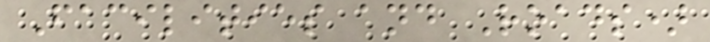Facilities and Roads)
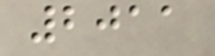2011
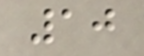10
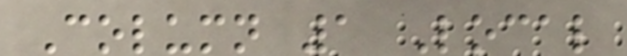Column 1 Local
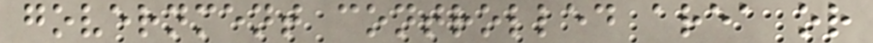government controlled area or
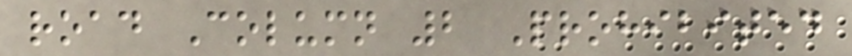road Column 2 Prohibited
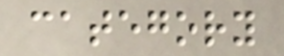category
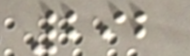292
